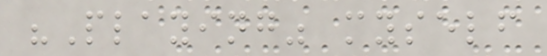"Playing" myself
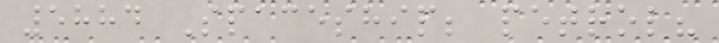5884 Spaceship; petrol?
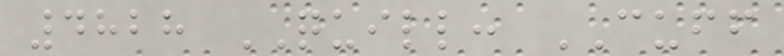4828 QUILL: CUFF
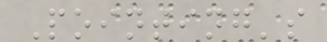Pointing's
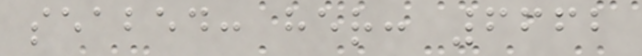seabed: her: 6662
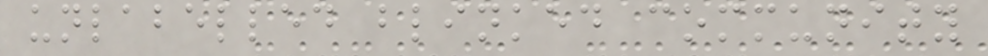unlabelled blinked community
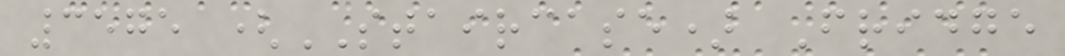3575 (STAIRCASE) Fridge
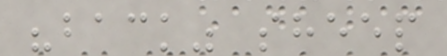"back" sheep
